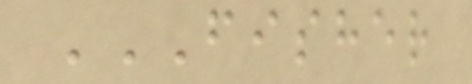FISHER
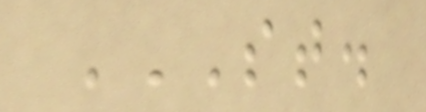ST.
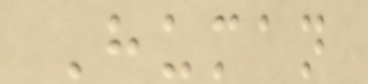Human
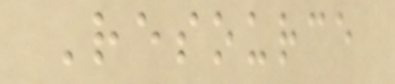Resource
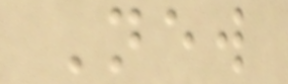New
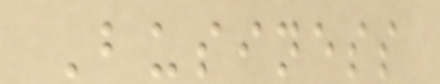Business
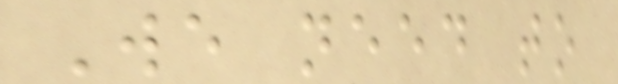We need to
